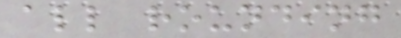all rounding
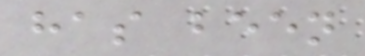has been
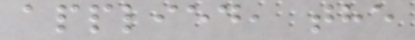applied, the
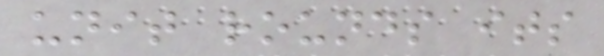unit rounds its
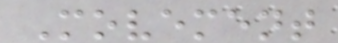Movement
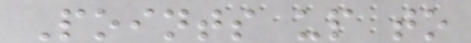Points up to
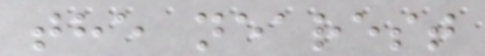the nearest
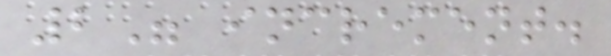2" increment.
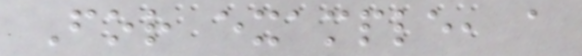For example, a
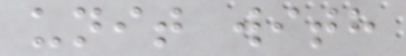unit with
